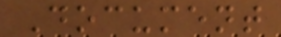Document
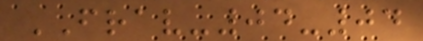FRAV-04-04
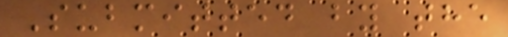Submitted by the
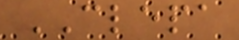CLEPA
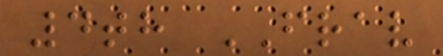4th FRAV
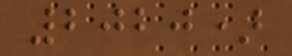2020)
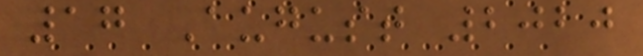17 August 2020
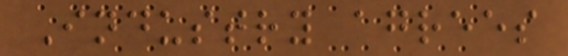Industry agrees
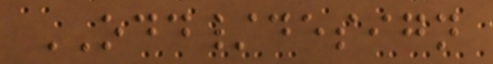ODD/design
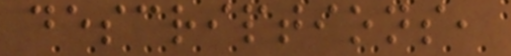descriptions,
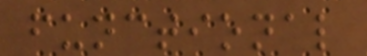functional
